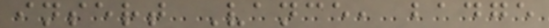insert Vance, badge
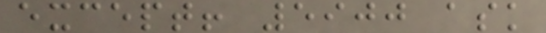except! 5900 ask
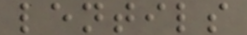lentils
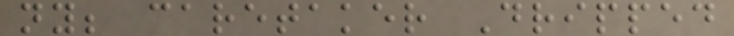ny; caretaker Dripped
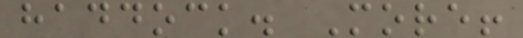haddock. More!
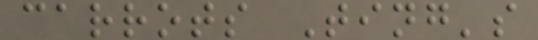carrots Ting's
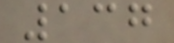137
